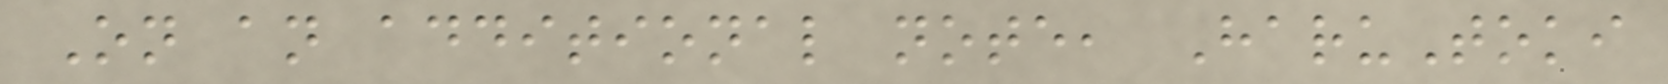On an additional note, HaruToki
